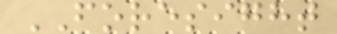FORESIGHT
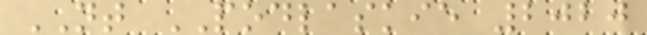NT PODLASKIE 2020
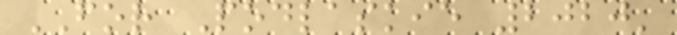FOR Podlaskie 2020'
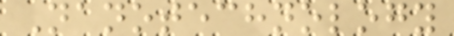Nanotechnology
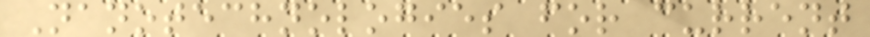Nanotechnologies for current
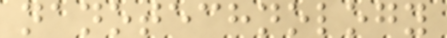nanotechnology
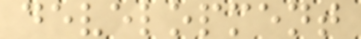development
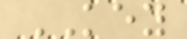KEY
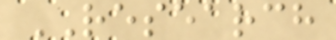RESEARCH
